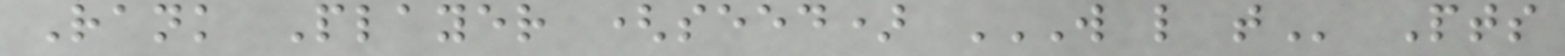Rank Player (seed) W L T Pts
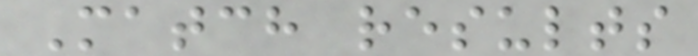Match results
